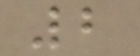2
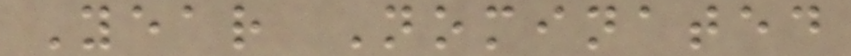Year Nominated
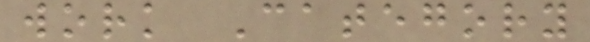work Category
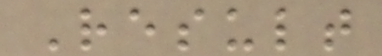Result
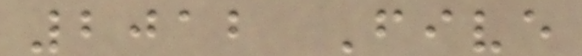2012 Five
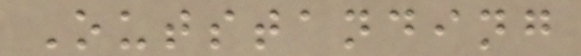Outstanding
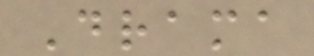Drama
